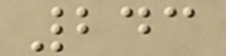243
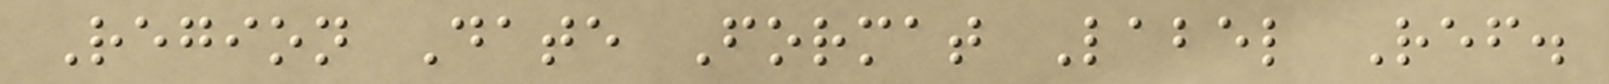Region Date Format Label Ref.
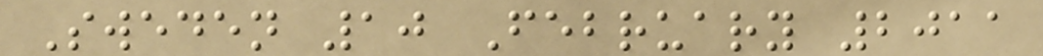Sweden 10 February 2011
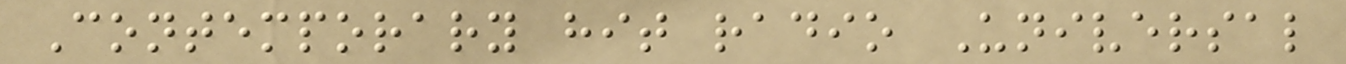Contemporary hit radio Universal
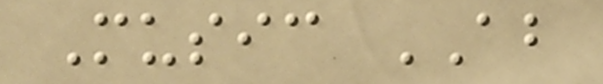Music AB
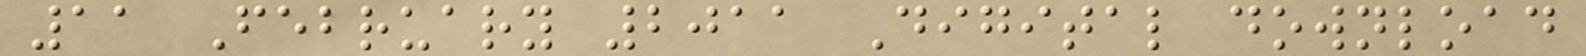11 February 2011 Digital download
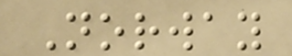Norway
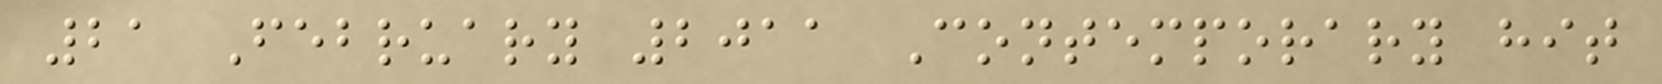21 February 2011 Contemporary hit
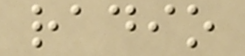radio
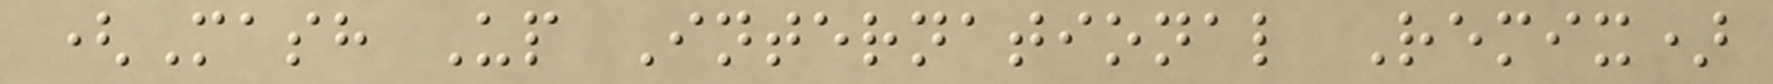(Mash Up International Remix)
